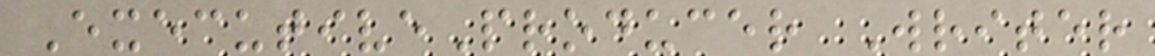ExecutiveProducer Writer
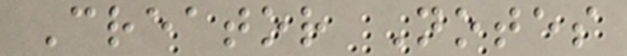Creator Notes
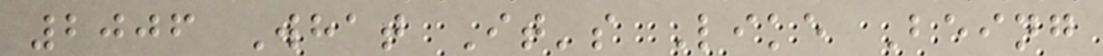2006 What It's Like Being
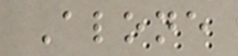Alone
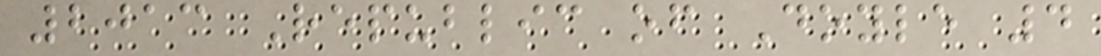2013 Republic of Doyle 4
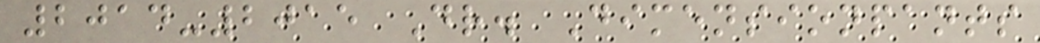2014-2015 Dr. Dimensionpants
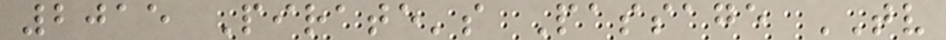2015 Pirate's Passage TV
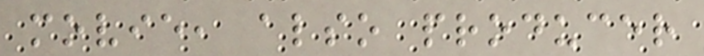movie, also producer
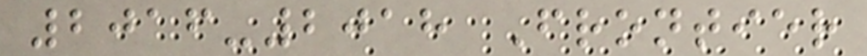2016-2018 Frontier
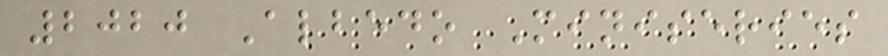2020 Albedo Miniseries
